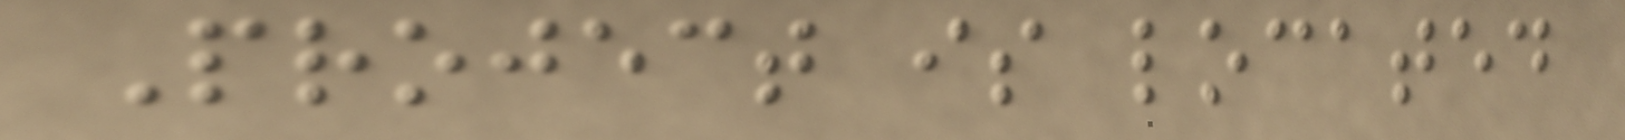Project is located
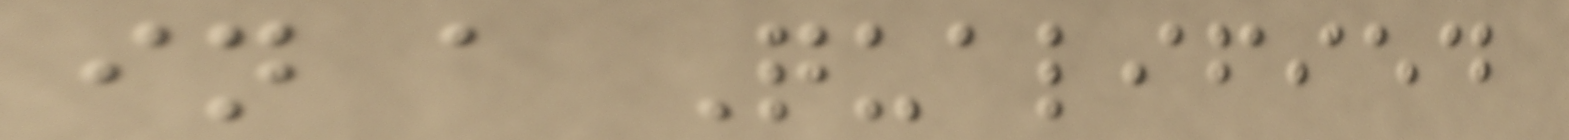in a Qualified
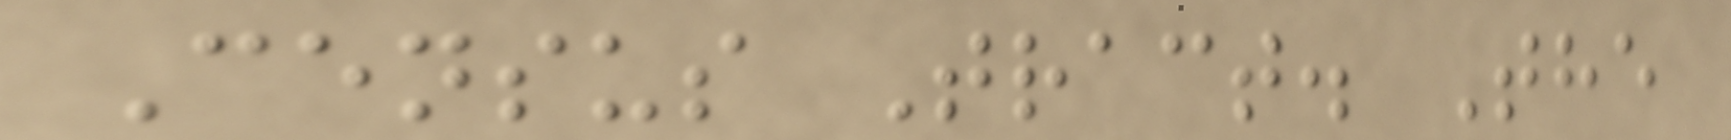Census Tract. The
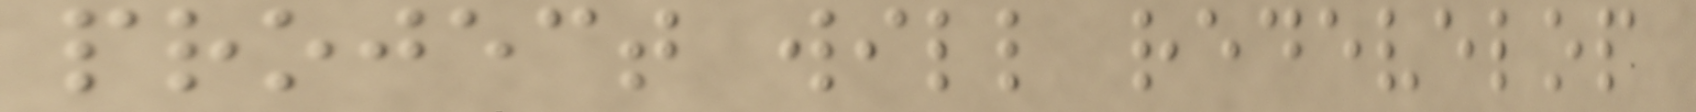project will redevelop
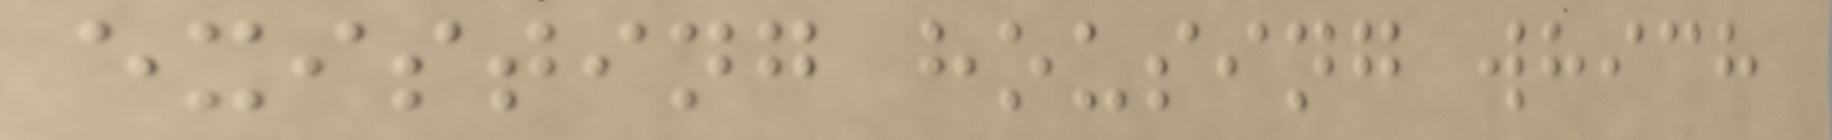existing housing which
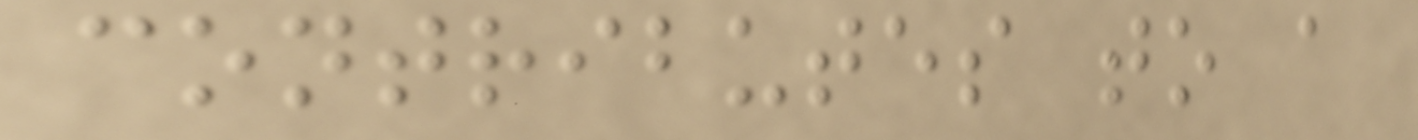contributes to a
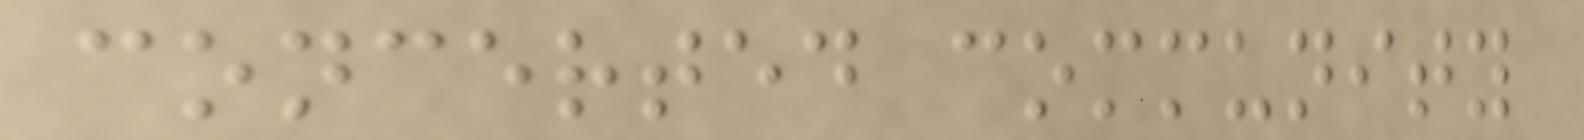concerted community
